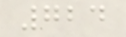724
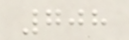708
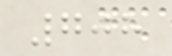708
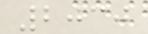2030
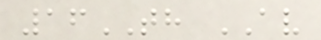16TH AV
